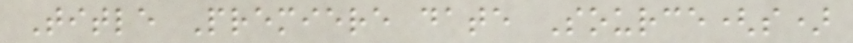Title Premiere date Source(s)
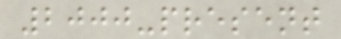2000-present
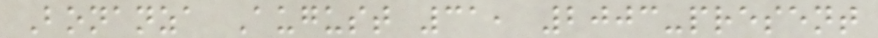Bonanza August 31, 2003-present
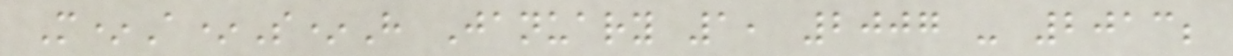M*A*S*H January 1, 2007 - 2013;
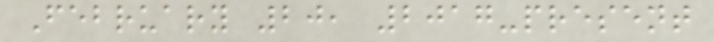February 20, 2017-present
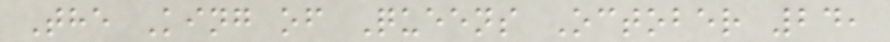The King of Queens October 24,
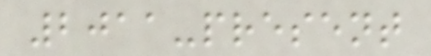2011-present
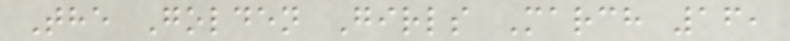The Golden Girls March 16,
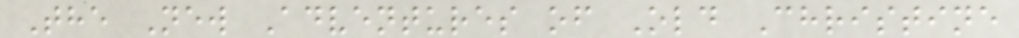The New Adventures of Old Christine
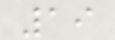19
